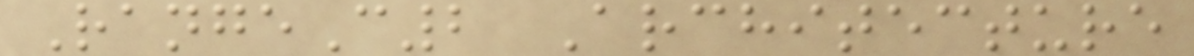RangeC2 Architecture
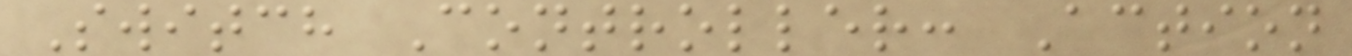Switch Controller: Action
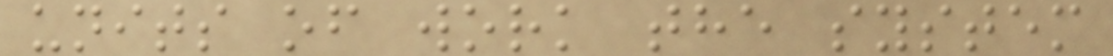units of work the system
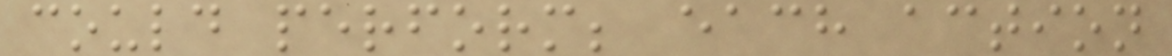could perform; each action
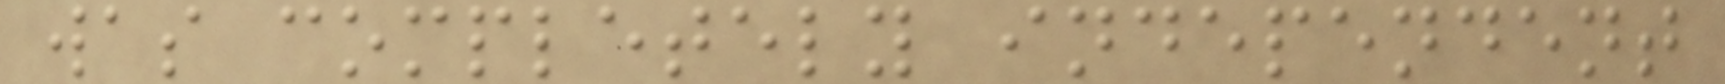was completely independent
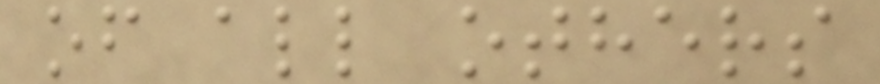of all others
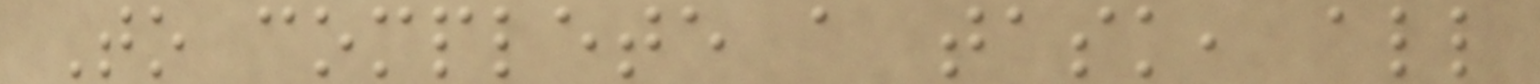To complete a task, all
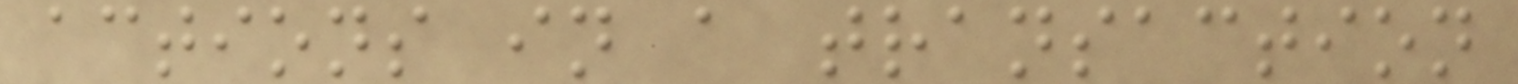actions in a transaction
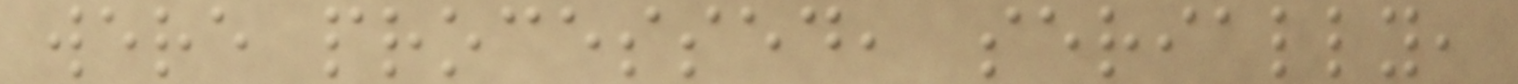were processed, serially,
